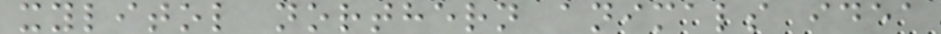xylitol northern animals idea
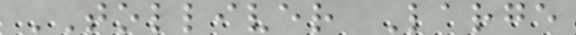TOLLIVER Large
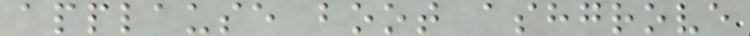applause boot ashgrove
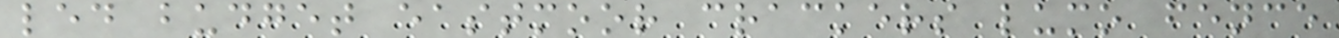led budget eastmoor crackers lumo fence
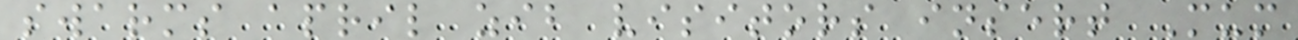swarms april zib visitors insert Mum
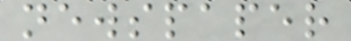newspaper
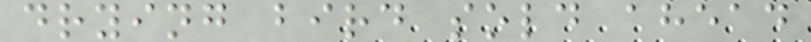drying bird sold ahead
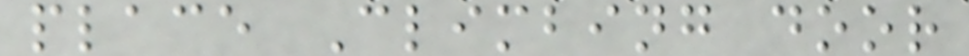place Climbing door
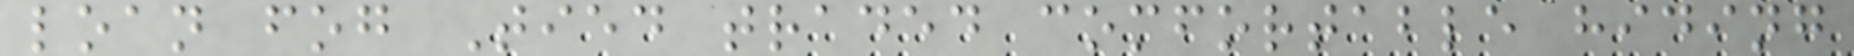loan fog Tied traded comfortable hiding
